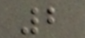2
